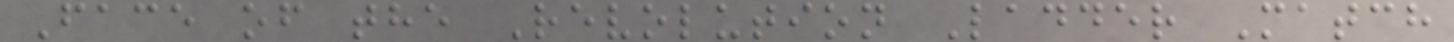Face of the Revolution Ladder Match
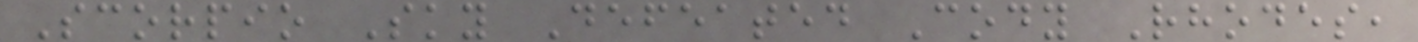Scorpio Sky Defeated Cody Rhodes,
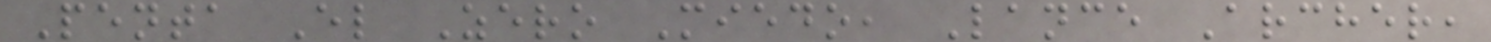Penta El Zero Miedo, Lance Archer,
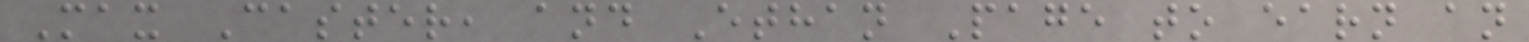Max Caster, and Ethan Page to earn an
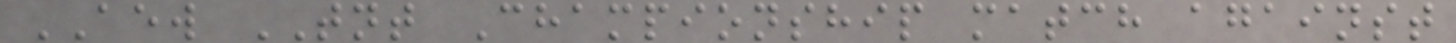AEW TNT Championship match against
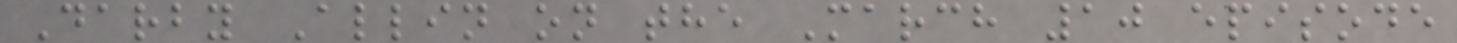Darby Allin on the March 10 episode
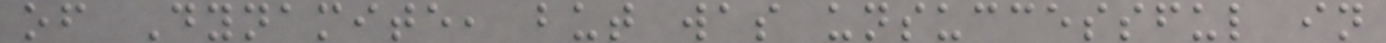of Dynamite, but was unsuccessful in
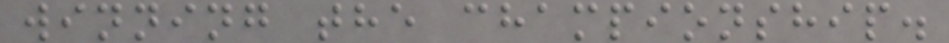winning the championship.
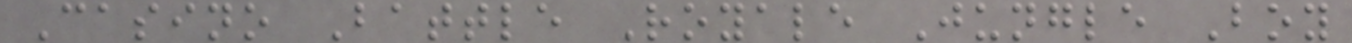Casino Battle Royale Jungle Boy
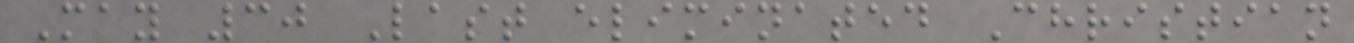May 30 Last eliminated Christian
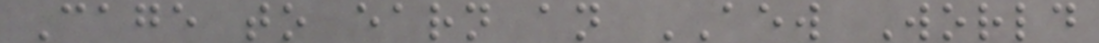Cage to earn an AEW World
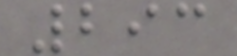293
